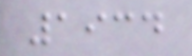1934
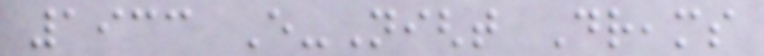1933 Every-Night Dreams
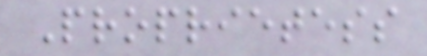Proprietess
